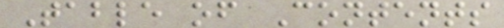Table of Contents
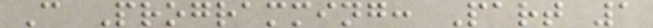C Programming: Part 1
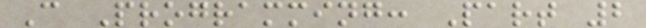C Programming: Part 2
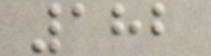182
